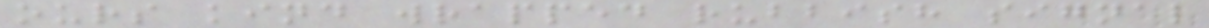ours kind wrapped rubbish signal
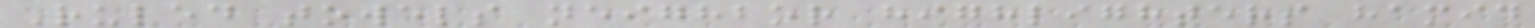Ruled towels neighbor highlighters hamid
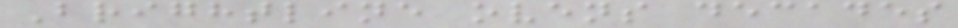Brightline ovens decades
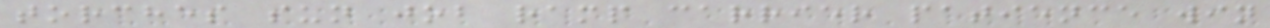torches sun job ramp carrier patience win
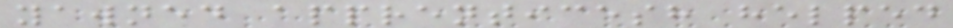yawned apprenticesh helped
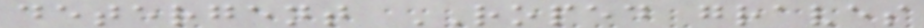detergent ROPED graves
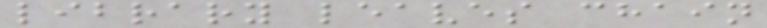library leaves chain
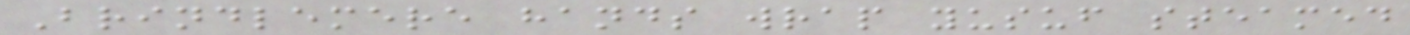Brindlemere hands wrap yusuf steamed
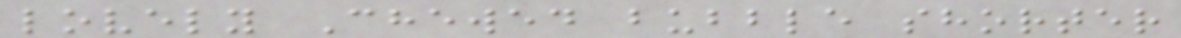lovely Chewed bubble shorter
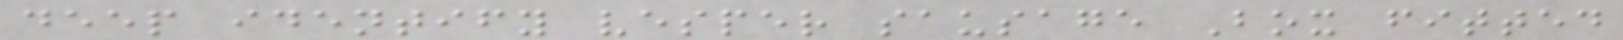deep identify vesper sausage Box fitted
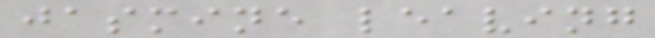jasmine leaving
